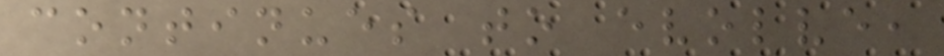continues to evolve,
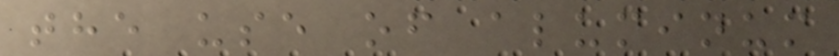the use of aluminum
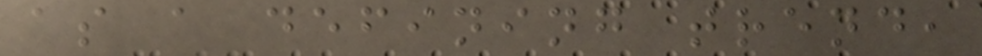as a defining trend,
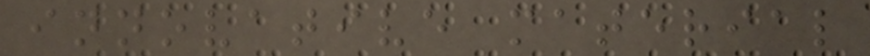innovative material
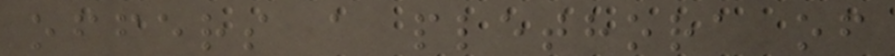offers a plethora of
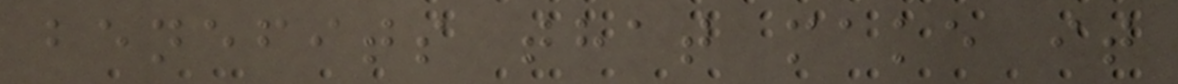benefits that make it
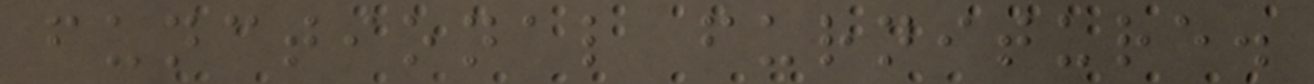functional furniture.
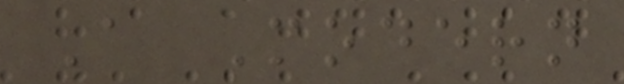A Modern
